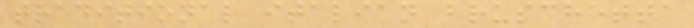traditional italian bruschetta
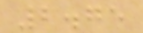2.75
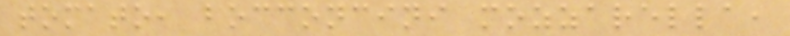tomato, bocconcini mozzarella,
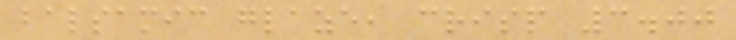balsamic glaze, crisp 3.00
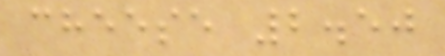cheese 2.50
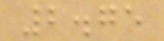2.75
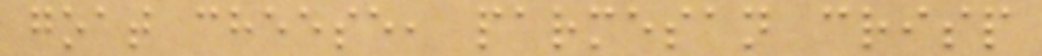goat cheese, parmesan crisp
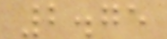2.75
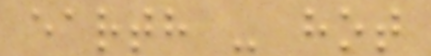earth - hot
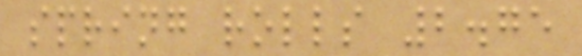spring rolls 2.75
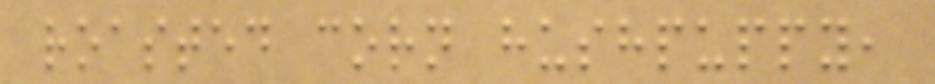roasted corn hushpuppy,
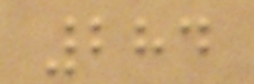284
